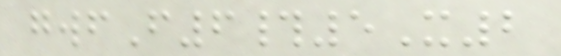gwfF6#5X2
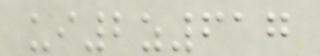ui2z617
